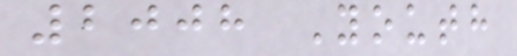2008 Youth
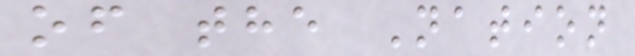of the Nation
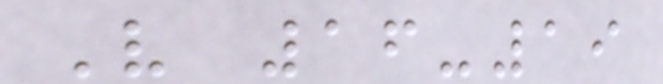V 16-19
